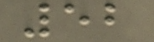52
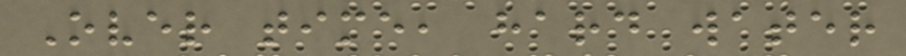Over time, hard water
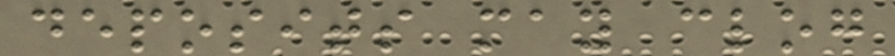deposits may clog
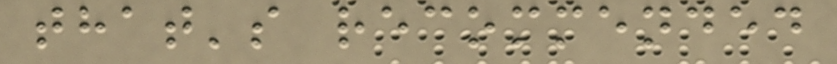that's recommended
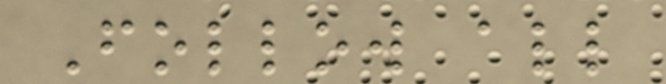Follow all
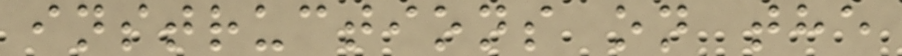instructions on the
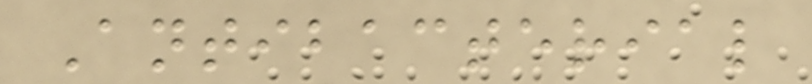Antibacterial
